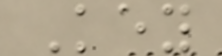Key
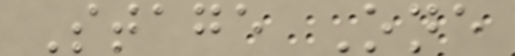Stage One
